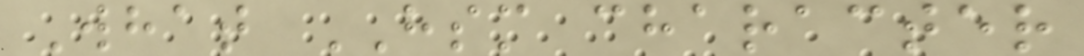What HSM character
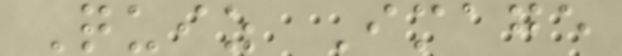Quiz Image
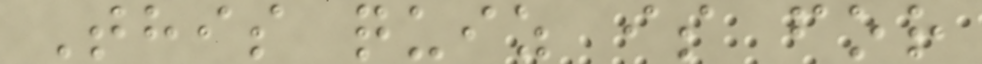This quiz is for
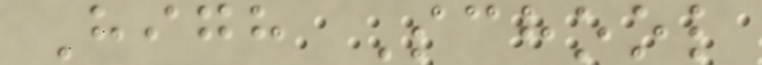High School
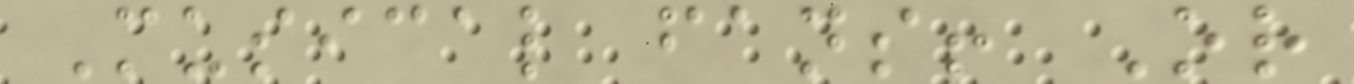Musical fans! Or
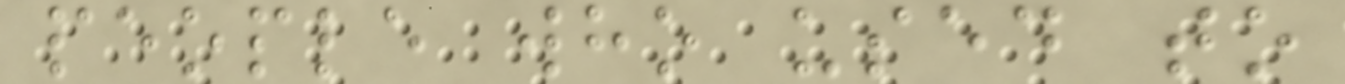people who used to
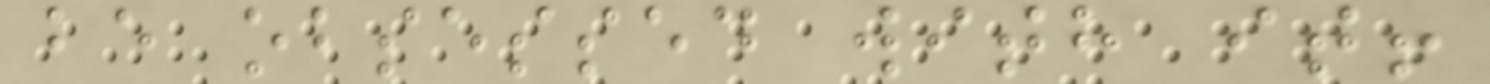be obsessed with it!
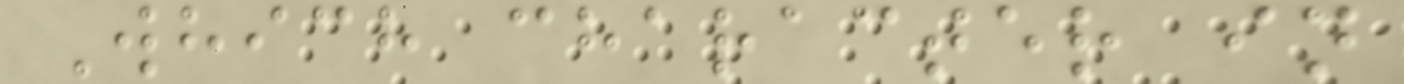Which character in
